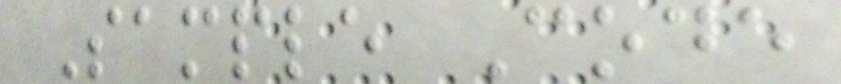Sample Code
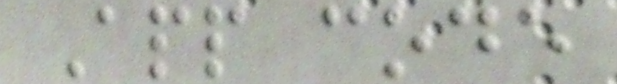App code
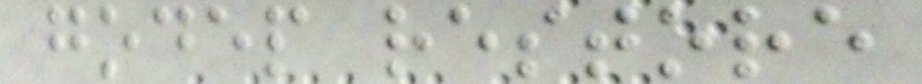godep restore
